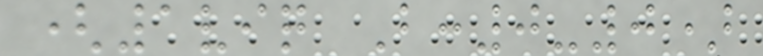(1viq B:0-0)
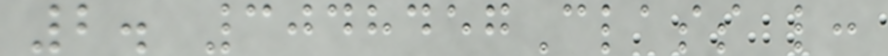2. 3048457Class l:
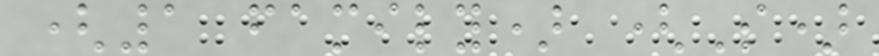(1 family) (S)
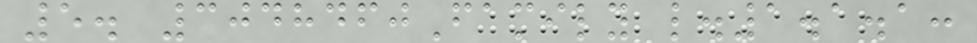5. 3048460Family l.1.1.1:
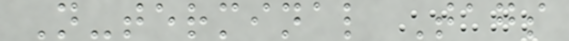N-terminal Tags
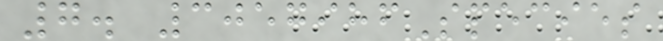7. 3057986Species
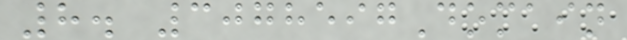8. 3078597Domain
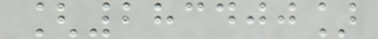[283400]
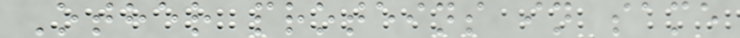Other proteins in same
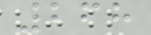268
